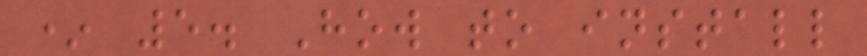* 5. How to install
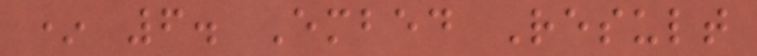* 6. Embed Result
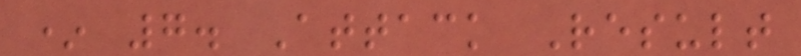* 7. Attack Result
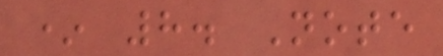* 8. Note
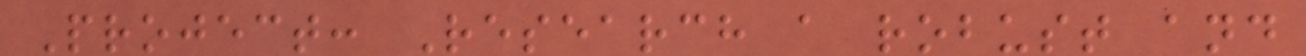Project: Research a robust and
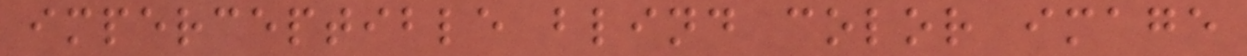imperceptible blind color image
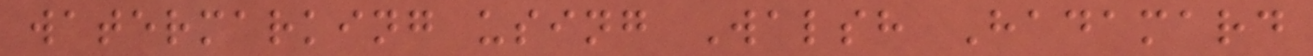watermarking using Walsh Hadamard
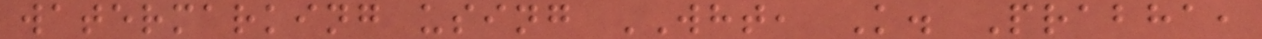watermarking using WHT, K. Prabha,
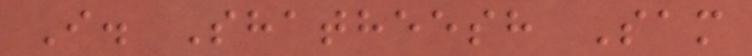I. Shatheesh Sam
